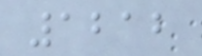1212
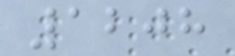1208
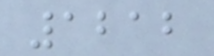1212
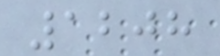1208
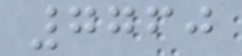7760
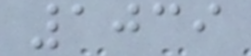1039
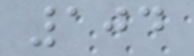104
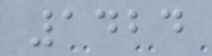1424
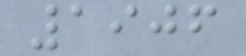1906
